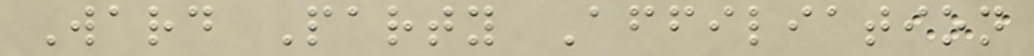Ward Party Affiliation
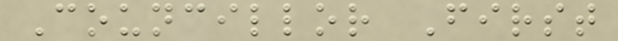Councillor First
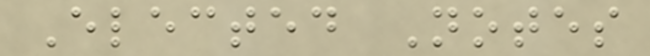Elected Notes
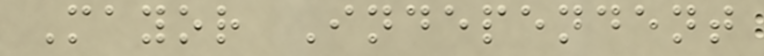Mayor Independent
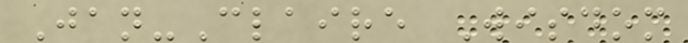Jan-Claire Wisdom
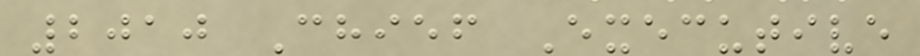2010 Chief Executive
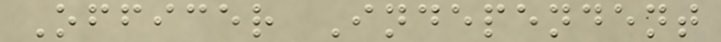Officer Independent
